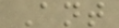Ant
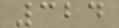324
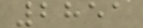2851
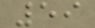59
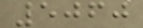5060
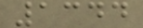1344
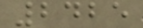2425
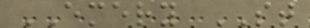EMERY ST
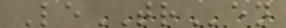LeTRen
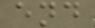end
